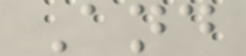And
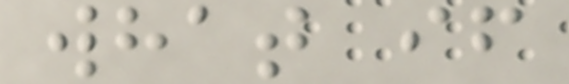what if
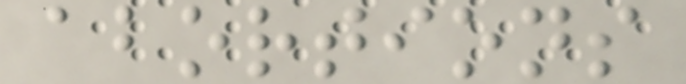abortions
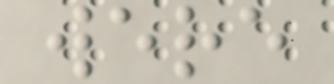were
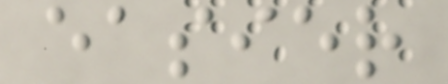easier
